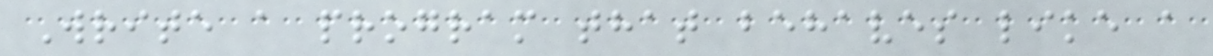Write a program that behaves like a
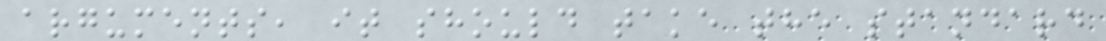arguments, it should take the standard
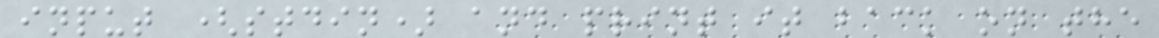input (stdin) and print it back on the
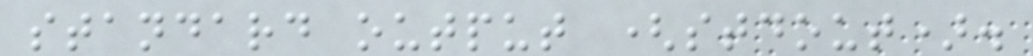standard output (stdout).
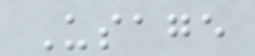Usage
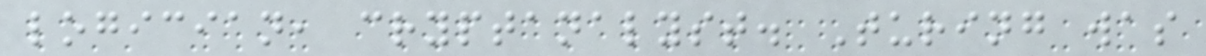logician, cryptanalyst. Turing was
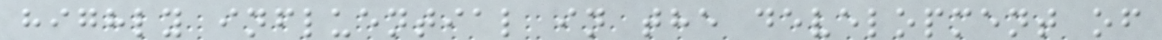highly influential in the development of
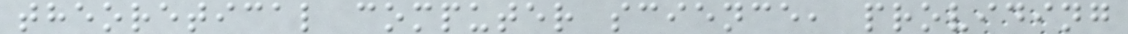theoretical computer science, providing
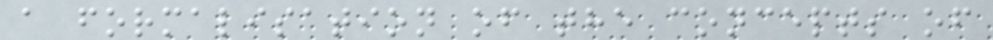a formalisation of the concepts of
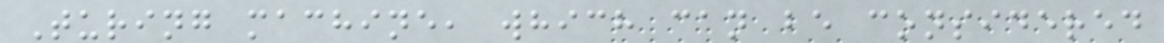Turing machine, which can be considered
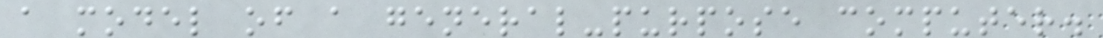a model of a general-purpose computer.
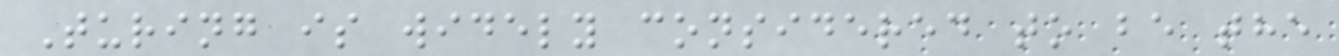Turing is widely considered to be the
